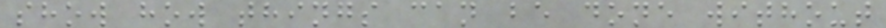show how things can be done without
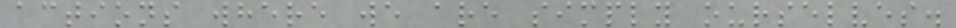actions where we are simply ourselves.
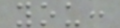you:
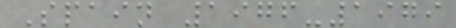Spain 1976-1979
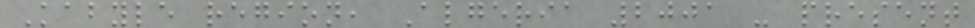Kabyle region, Algeria 2001 - present
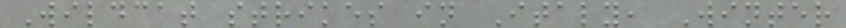Wildcat strikes in Italy, Winter
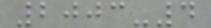2003-4
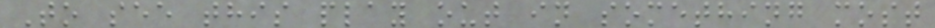To see this play out in something most
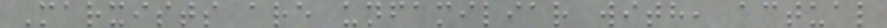Marxists are unfamiliar with, actual
